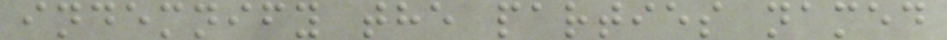indemnify the parties named
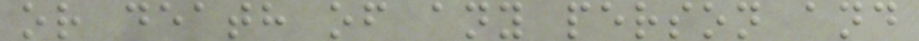or death of any person and
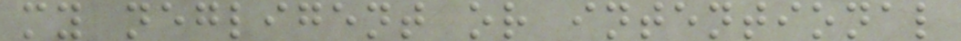my negligent or intentional
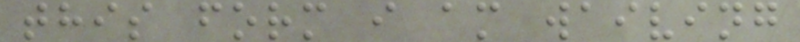this form i am waiving
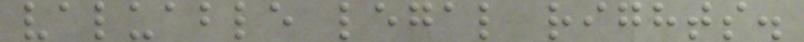valuable legal rights.
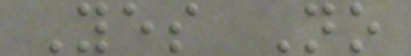Yes No
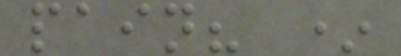pain? *
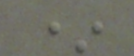*
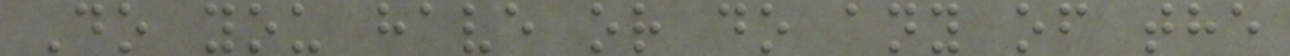Do you have or do any of the
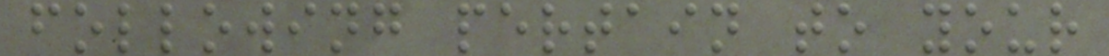following pertain to your
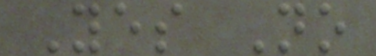Yes No
